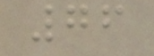76
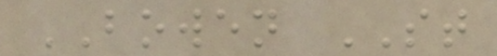BOWEN ST
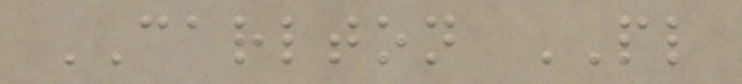CARLTON PL
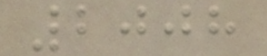2008
